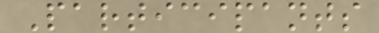Participants
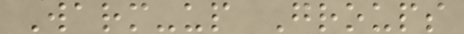Warm-up Groups
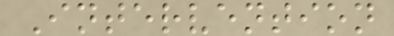Intervention
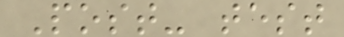Post- test
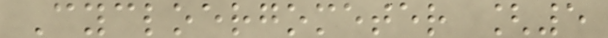Cycloergometer [5
